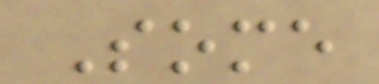Some
